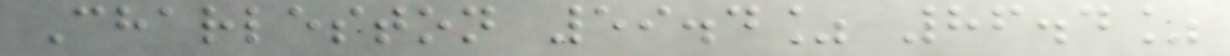Charleston 59.4% 86.4%
